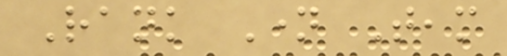Rank Name Team
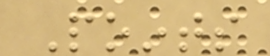Points
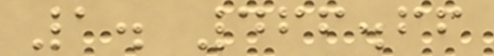1. 466.66
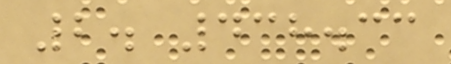2. 438.33
